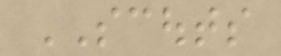SCOUTS
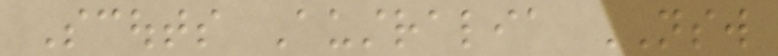Scouts Australia NSW
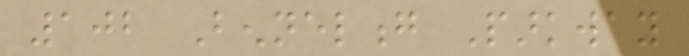102 Bennelong Parkway
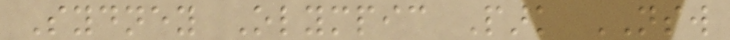Sydney Olympic Park NSW
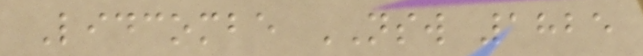Lidcombe NSW 1825
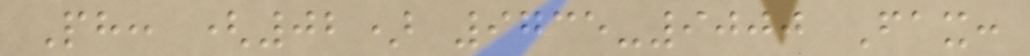Ph: (02) 9735-9000 Fax:
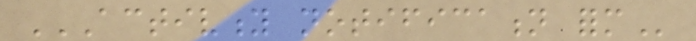ACTIVITY NOTIFICATION FORM
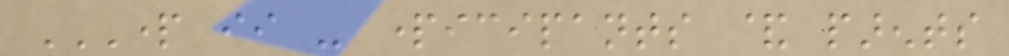PART II - PARTICIPANTS & PARENTS
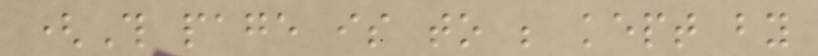(This page is to be kept by
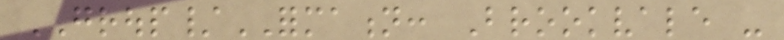GROUP/FORMATION: Brookvale -
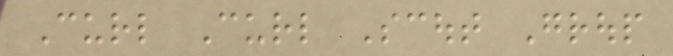Curl Curl Scout Group
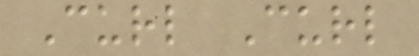Curl Curl
